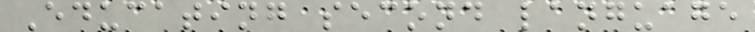Educating second language
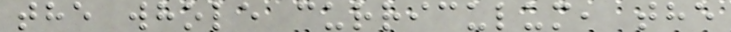the whole curriculum, the
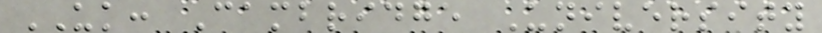UK: Cambridge University
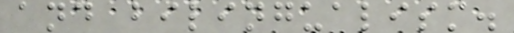and bilingualism.
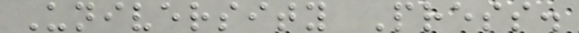University Press.
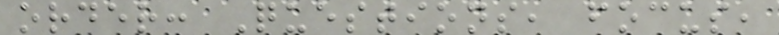order: Questions, focus,
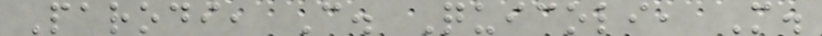Parodi, C. Quicoli, M.
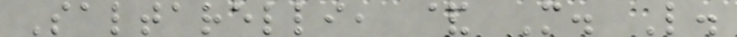Saltarelli, & M. L.
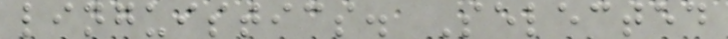linguistics. Selected
